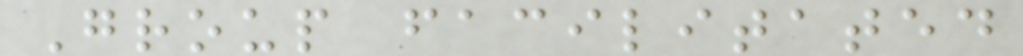Group facilitated
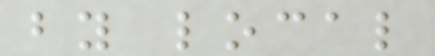by local
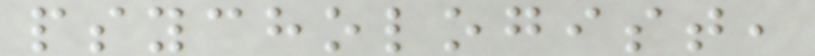psychologist,
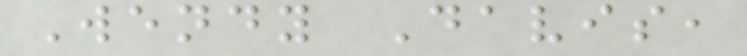Wendy Davis,
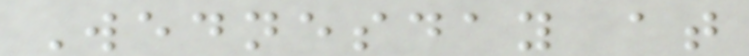Wednesday at
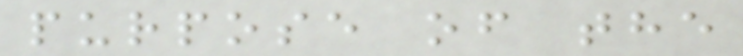purpose of the
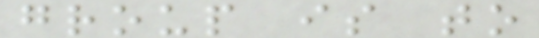group is to
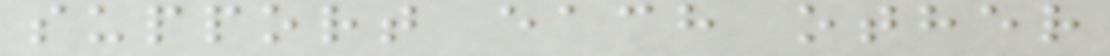support each other
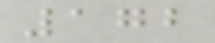172
